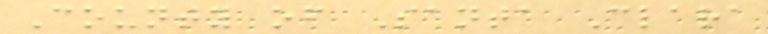County of Santa Clara
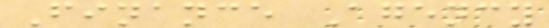Finance Agency
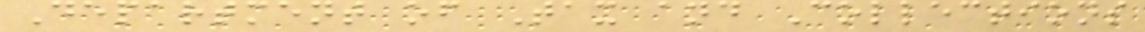Department of Tax and Collections
